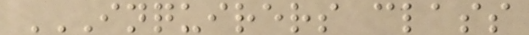INQUIRERS CLASS
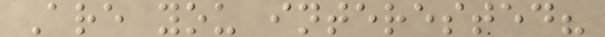Are you interested?
